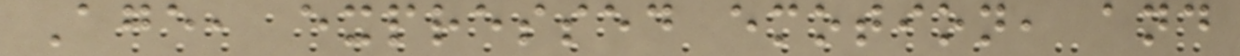Age, expressed emotion, and
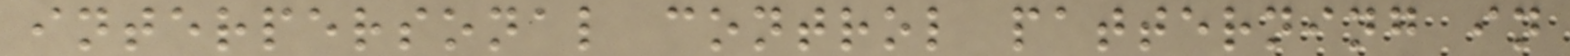interpersonal control patterning in
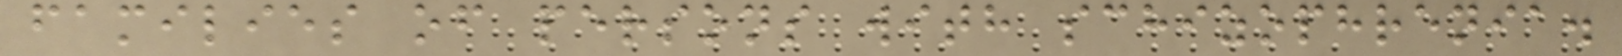families of persons with schizophrenia.
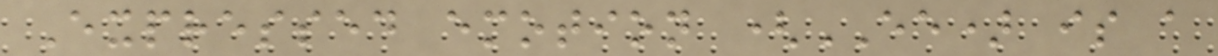Expressed emotion (EE) is a
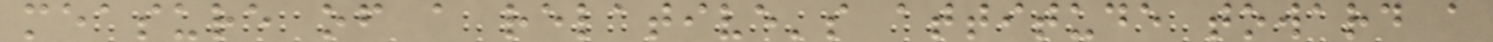measure of a relative's attitude toward a
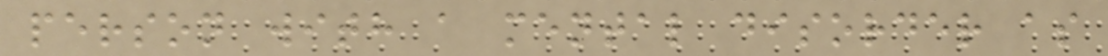person with a mental disorder as
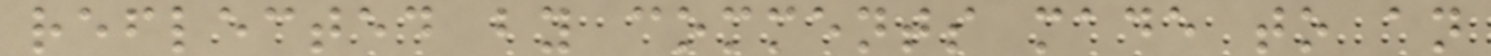reflected by comments made to an
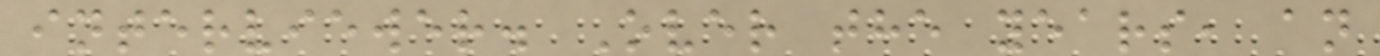interviewer. Over the years, an
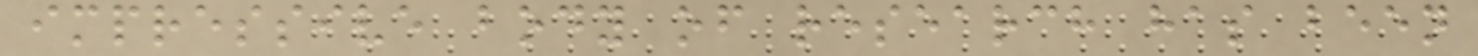impressive body of research has been
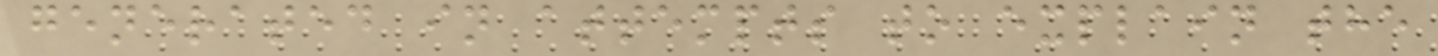generated in attempts to explain the
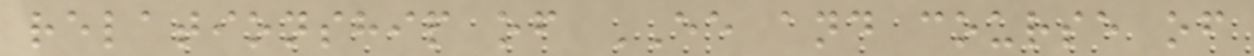relationship of EE and course of
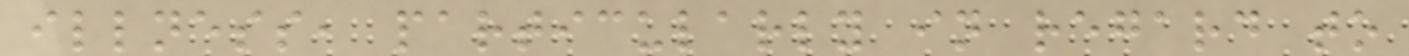illness, particularly in regard to
